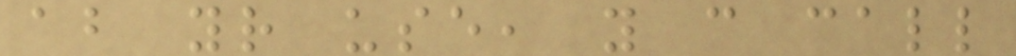about your use, you can call
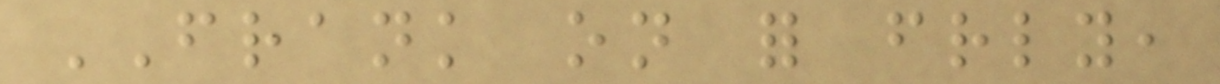FRANK on for friendly,
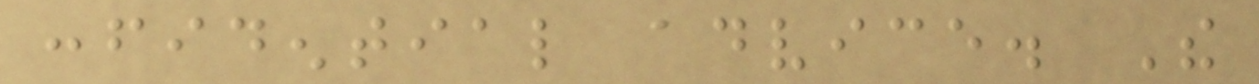confidential advice. The
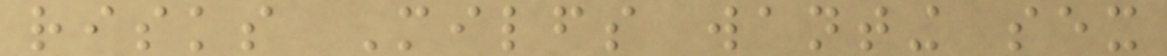risks Milfs wanting sex
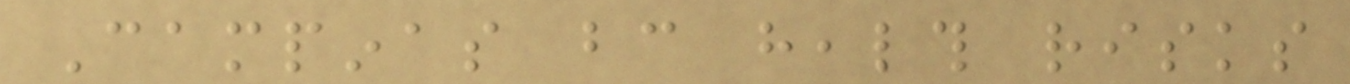Campinas bc health risks
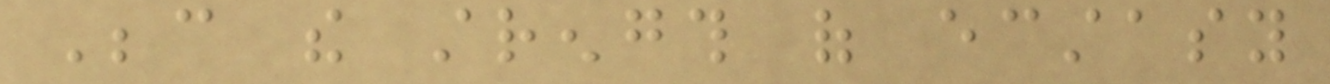Because the strength of ecstasy
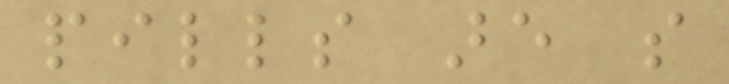pills are so
